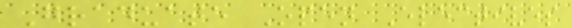Graduate Open Electives
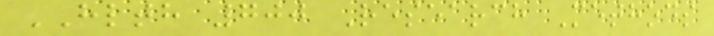HLTH 700 Research Methods
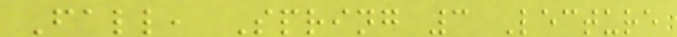Fall, Spring 3 Lecture
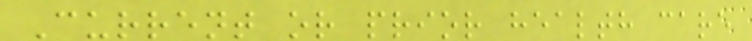Current or prior health care
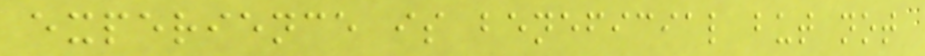experience is beneficial but not
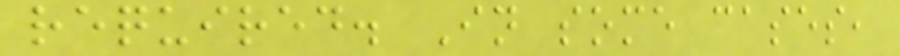required. In some cases,
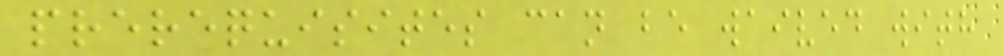prerequisites can be waived with
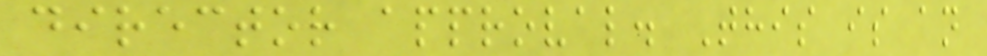director approval. This is an
